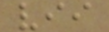vii
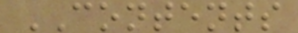CONTENTS
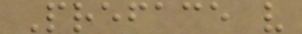Preface v
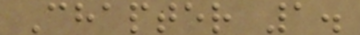Chapter 1.
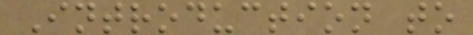Introduction to
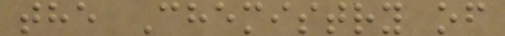the Chemistry of
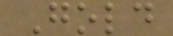Gold
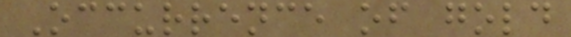Occurrence of gold
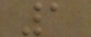1
